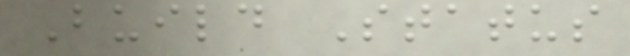Build Status
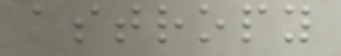astropy
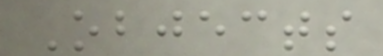Objects
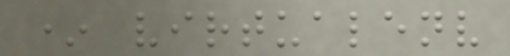* virtualenv
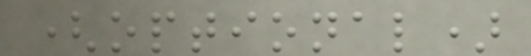(optional)
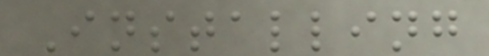Installing
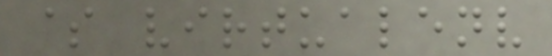$ virtualenv
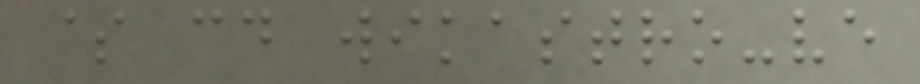$ cd wikastro-ve
